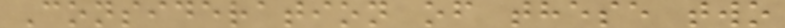Consideration of these two
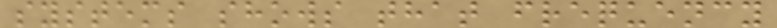systems shows that frequency
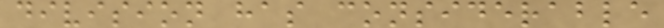division has considerable
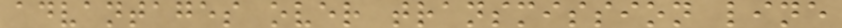advantages over transmission line
